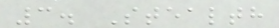3. Stealth
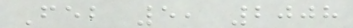Feb 5, 2008
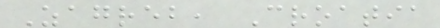Zagreb, Croatia
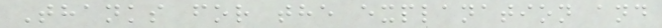Thanks for the explanation and
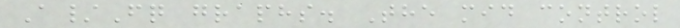A/Fq graphs. The mid control
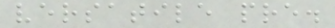versatile pre.
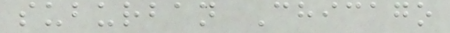suburban Chicago
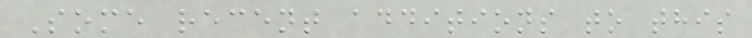Some recent additions to this
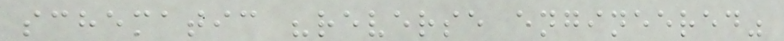schematic "reverse engineered"
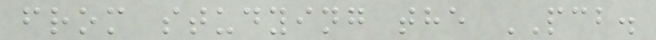from studying the PCB.
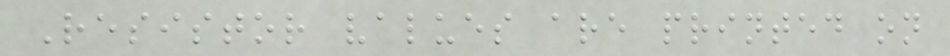Resistor values are printed on
